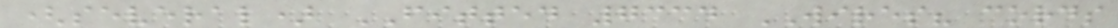(several) FITTED 7334 WIRES? cords
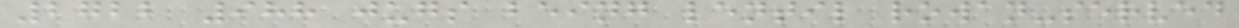2722 988 jugs being lentil rowan-served
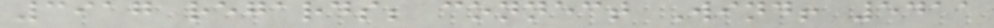3917 regards; connect Wind! 5411
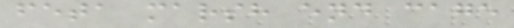feta marsh end cage
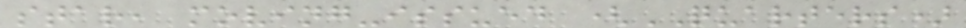star, moving-issued (QUARTERS)
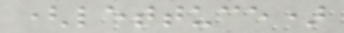(lettuce)
